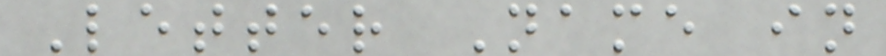Letter Name in
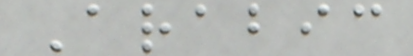Arabic
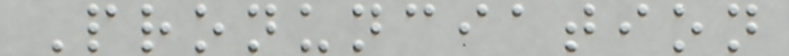Pronunciation
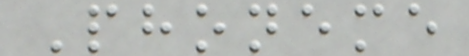Phoneme
